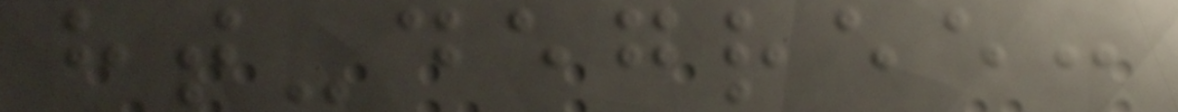ht-degree:
